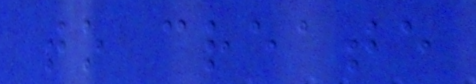to create
